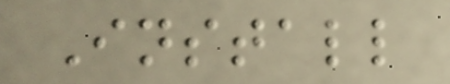Install
